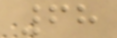68
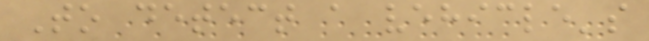To detect a vehicle's
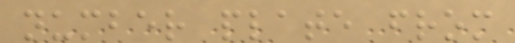number plate from
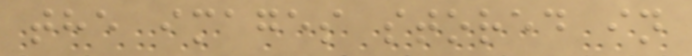the images stored in
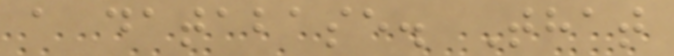a database. That
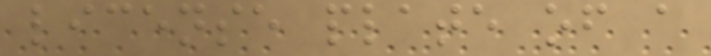license plate of a
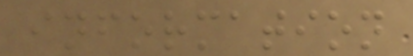information
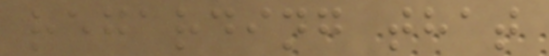regarding that
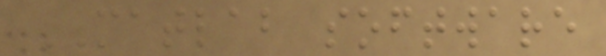MATLAB software
